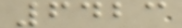6423
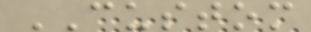CUSTOM
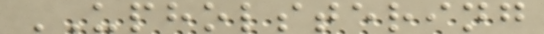UPHOLSTERING
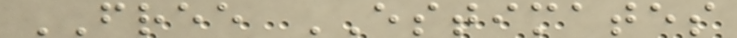FREE ESTIMATES
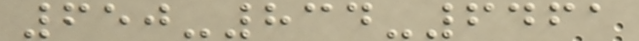650-834-6461
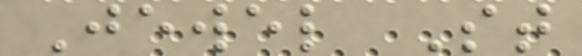Jewel St
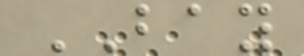BAY
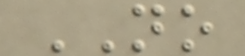NO
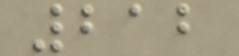212
